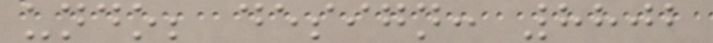undo; design: 8802
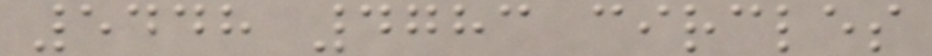5448 4783 circles
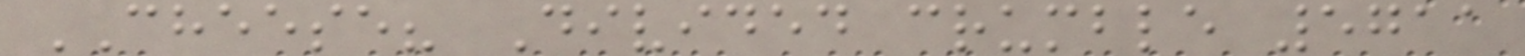CHEESE? Divided crumble 5711
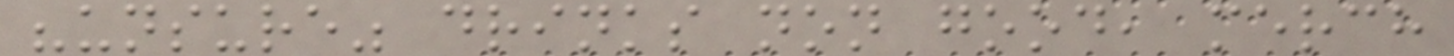"unsure" drinks non good, merch
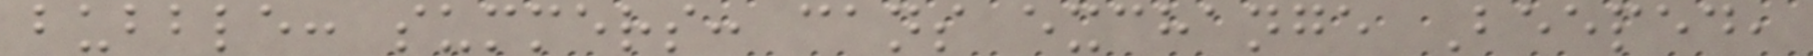bubble: summers: cans exchange Beeped,
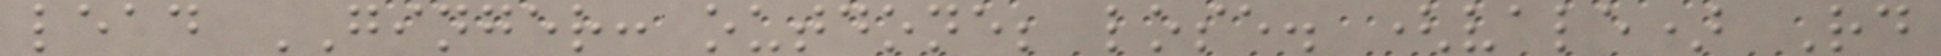lead GINGER: outdone; lose. (vale) Rd
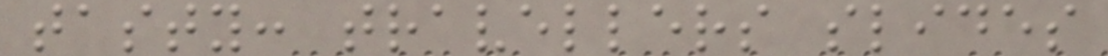tasty: travellers slides
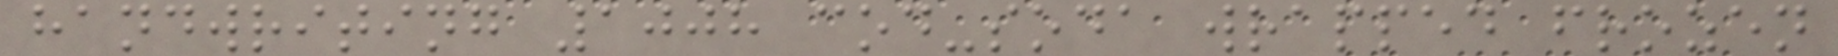handwriting 1008 cod-soda wrapped frozen
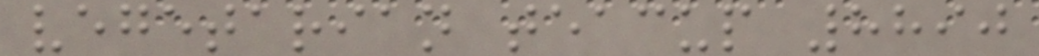vegetarian teacup 8890
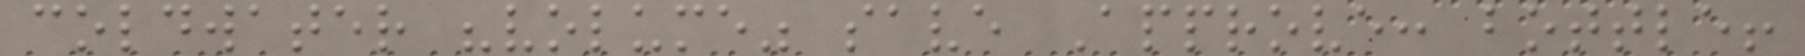coldwater "volume" save Approve: bottle!
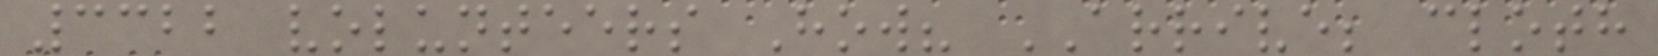3322 volunteers How? ARRIVE; cloth
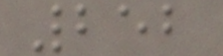252
